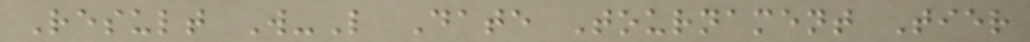Result W-L Date Tournament Tier
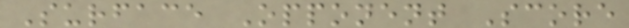Surface Opponent Score
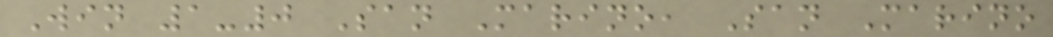Win 1-0 San Marino, San Marino
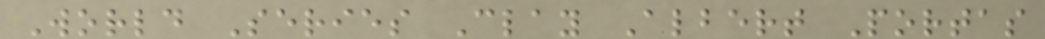World Series Clay Albert Portas
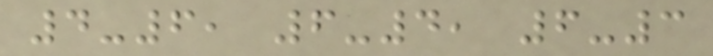4-6, 6-4, 6-3
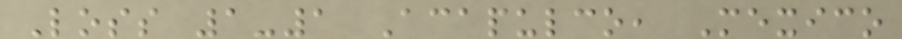Loss 1-1 Acapulco, Mexico
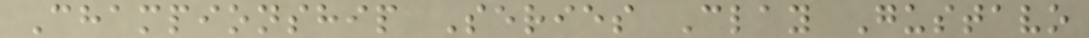Championship Series Clay Gustavo
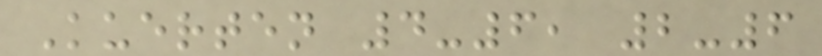Kuerten 4-6, 2-6
